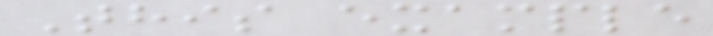This example
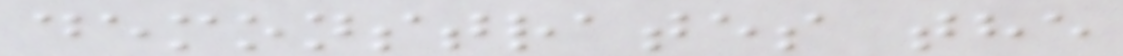demonstrates the
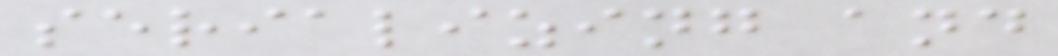serializing and
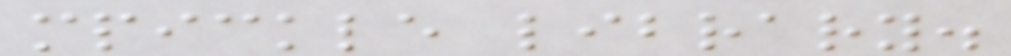mpickle library.
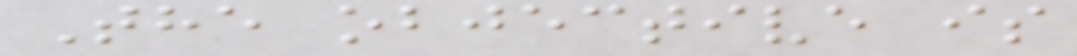The objective is
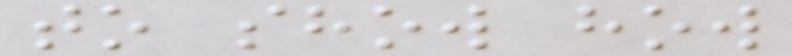to show how
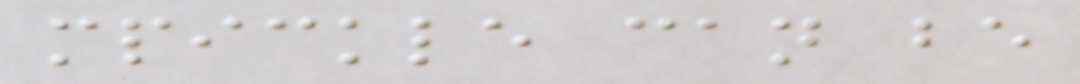mpickle can be
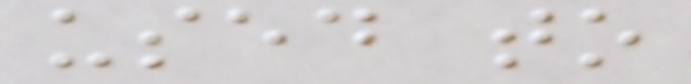used to
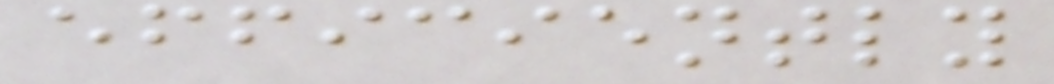efficiently
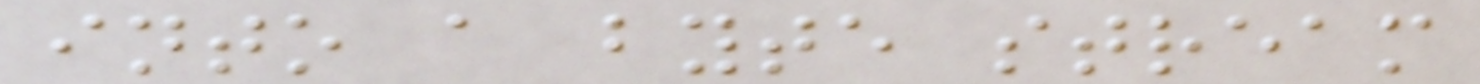into a byte stream
